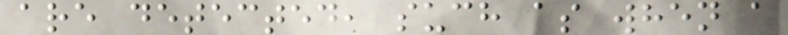are detected, such as when a
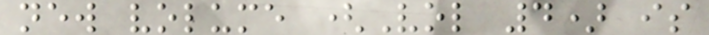new volume (Vol 4) is
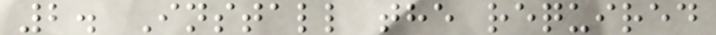2. Install the required
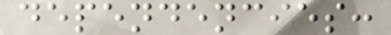dependencies:
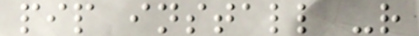pip install -r
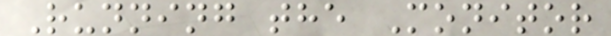Running the Monitor
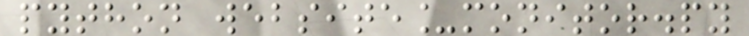python website_monitor.py
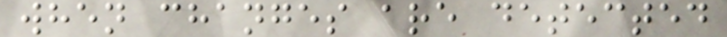when changes are detected
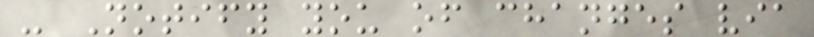- Notify you of changes via
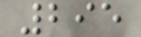295
